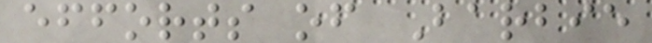efforts of Barbie
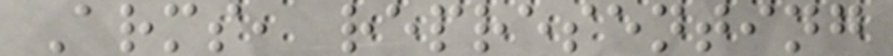Arms, representing
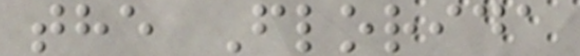the Florida
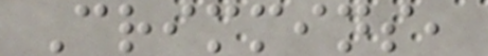Crimmins,
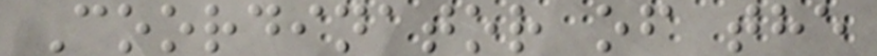Coordinator of the
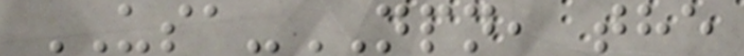USA-NPN, the
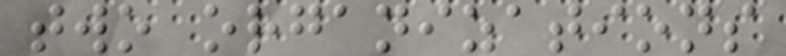two organizations
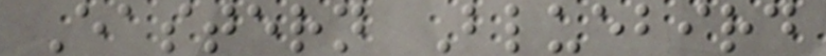Eastern Bluebird
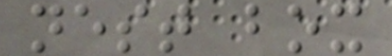nest box
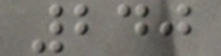240
